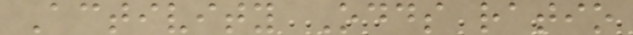Activity Odds ratio
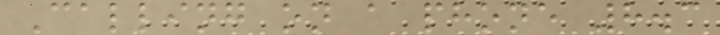Calling on a phone 8.3
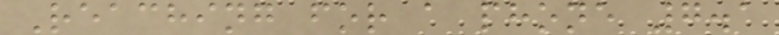Reaching for a phone 7.1
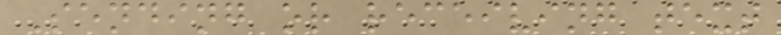Sending or receiving text
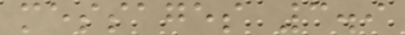messages 3.9
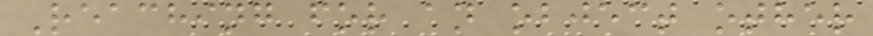Reaching for an object other
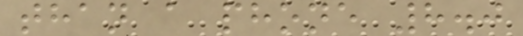than a phone 8.0
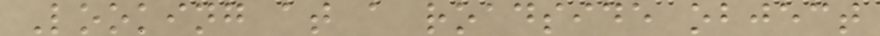Looking at a roadside object
